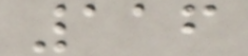116
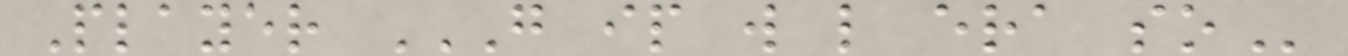Player G IP W L ERA SO
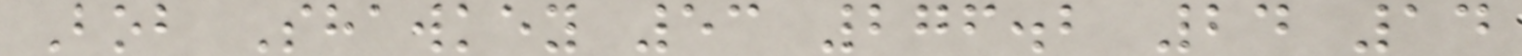Bob Shawkey 53 276.2 24 14
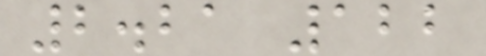2.21 122
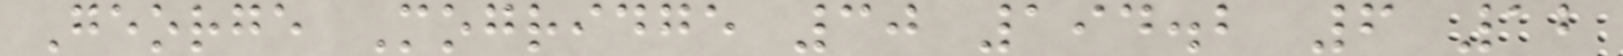George Mogridge 30 194.2 6 12
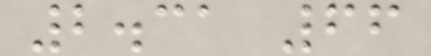2.31 66
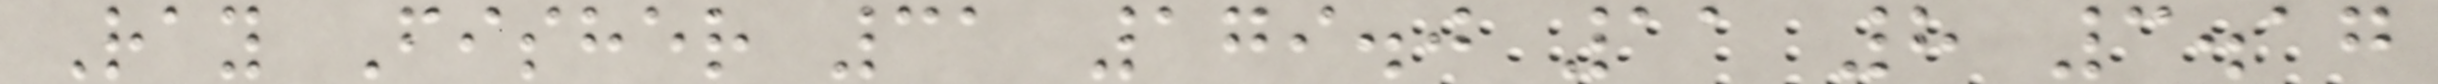Ray Fisher 31 179.0 11 8 3.17
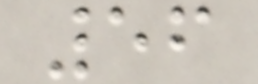56
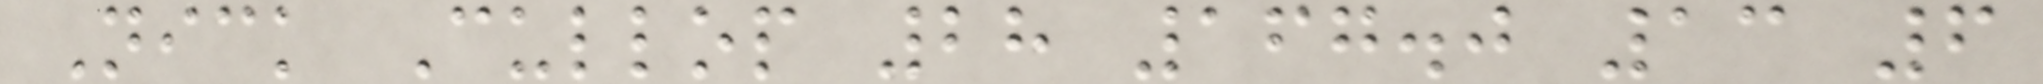Nick Cullop 28 167.0 13 6
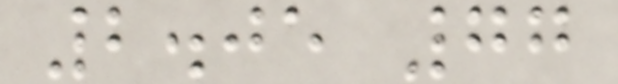2.05 77
